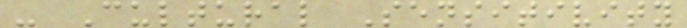- Cultural Sensitivity
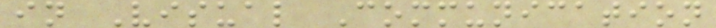in Visual Communication
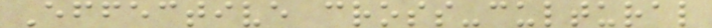Effective cross-cultural
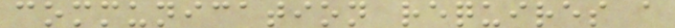communication requires a
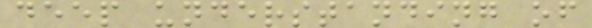deep understanding of
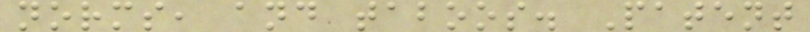norms, and taboos. Patent
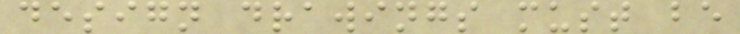design drawings must be
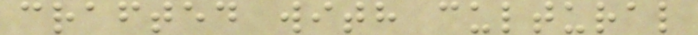crafted with cultural
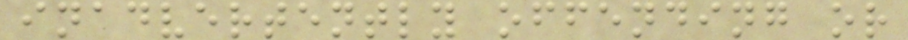inadvertently offending or
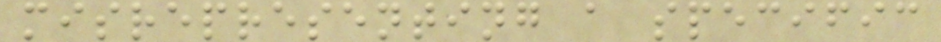misrepresenting a specific
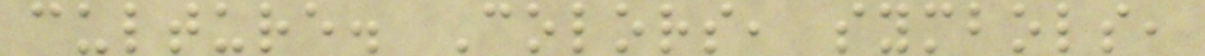culture. Colors, symbols,
